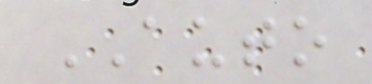AUTO
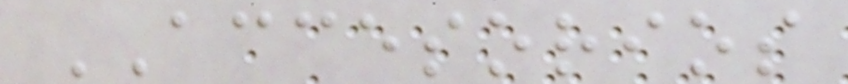ACCESORIOS
